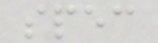spec
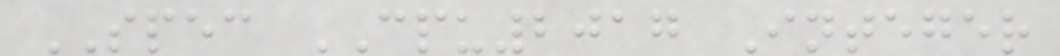SPEC CPU2017 Integer
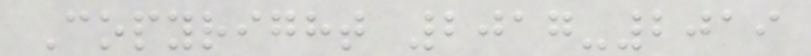Copyright 2017-2019
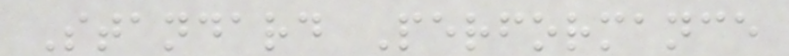Standard Performance
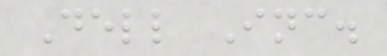Dell Inc.
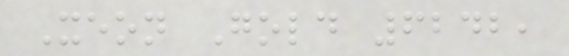Xeon Gold 6242,
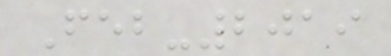Feb-2019
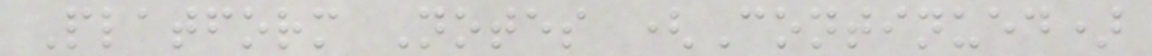Platform Notes (Continued)
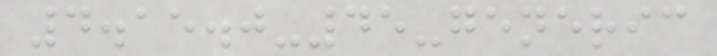4.15.0-45-generic
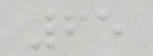65
